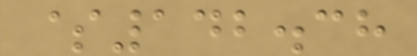$142.38
